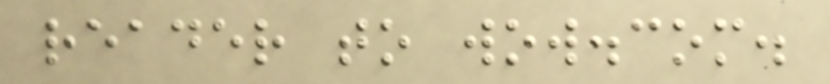reader to wow.com.
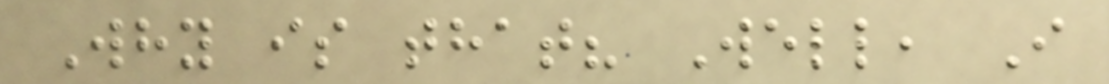Why is that? Well, I
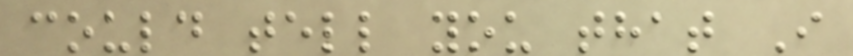could tell you that I
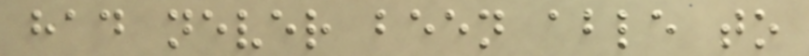had never been able to
